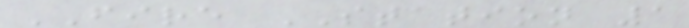FIRE STATION 1
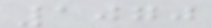1070
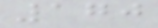170
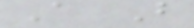A B
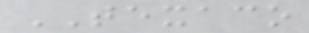TEXACO
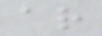ar
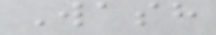Wash
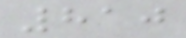810
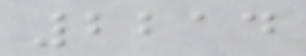2214
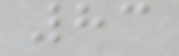83
